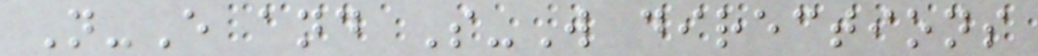N-E and S-W directions
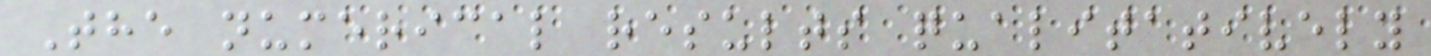The numerical results qualitatively
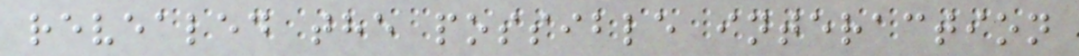revealed the possible interaction
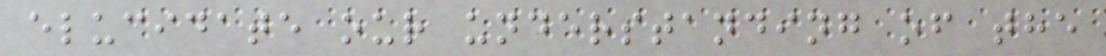elucidate our understanding of the
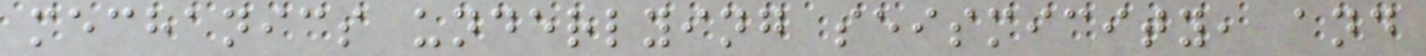mechanics underlying seismicity, and
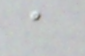a
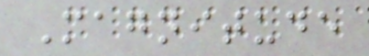Magnitude
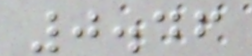0.46
